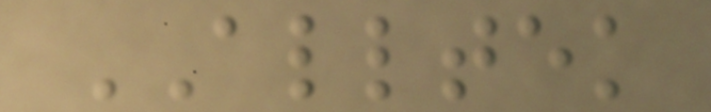ALLTEK
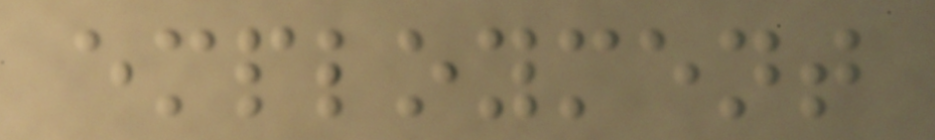employment
